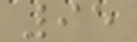95
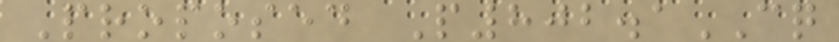Proposed P802.1CQ
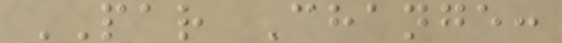PAR Change:
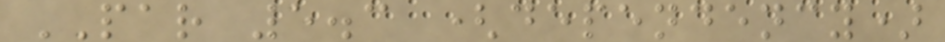PAR 5.3 (dependency)
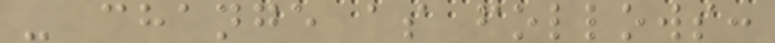- change as follows:
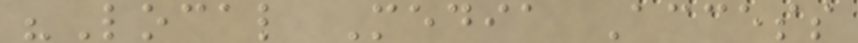"Local Media Access
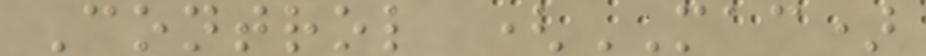Control (MAC)
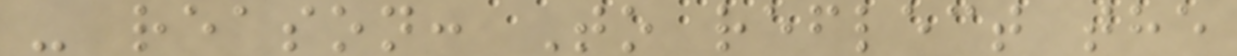- reason: To reflect the
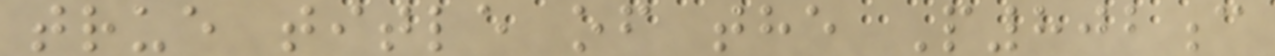true title of the P802c
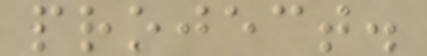project.
